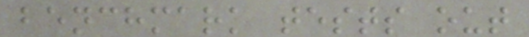benchmark tests out
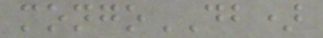mongoDB)
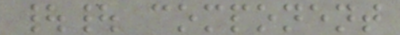|| component
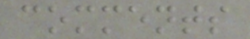comments
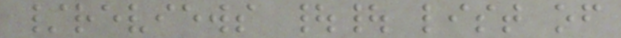/reviews || list of
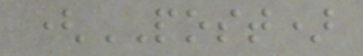(POST)
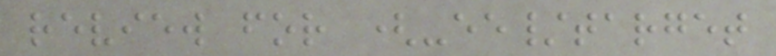review for (-ee/target
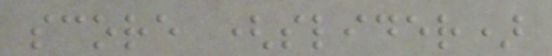score (slider)
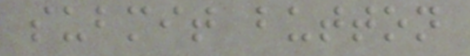submit button
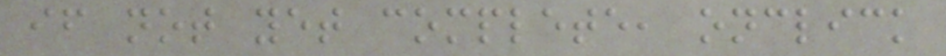if not yet complete, onclick
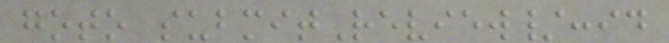goto submitReview/:id
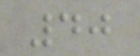40
